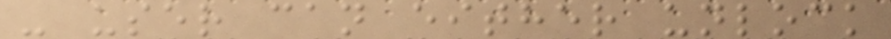- user can either unlock
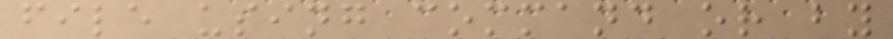file using command or by
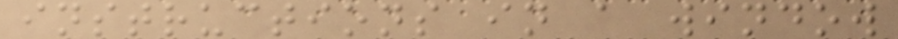instructions in a window
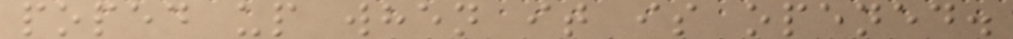poped up when it is opened.
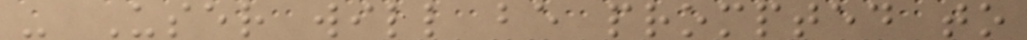- User will be prompted to
